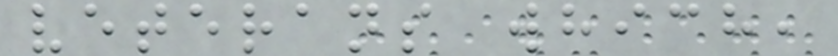veterans which,
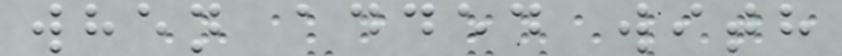when added with
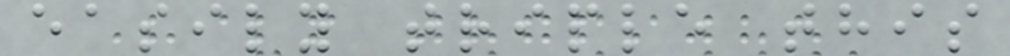easily triple this
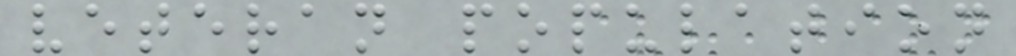veteran population
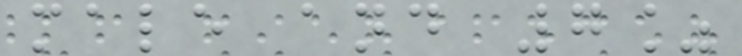male and 7%
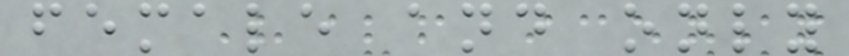female and only
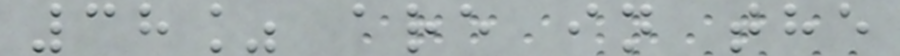38% are in the
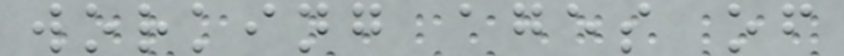working ages of
